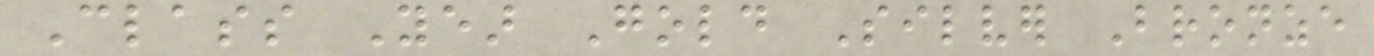Class Year Gold Silver Bronze
